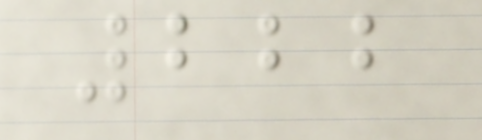222
